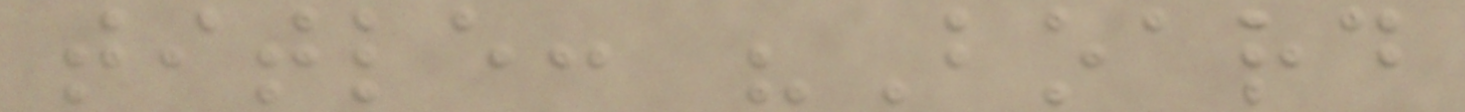title: "Board
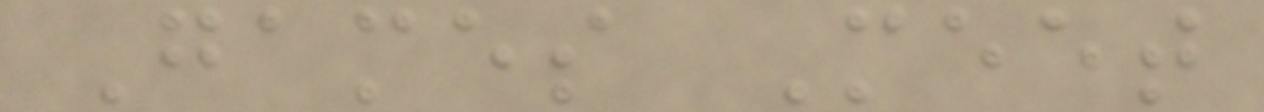Games Meet
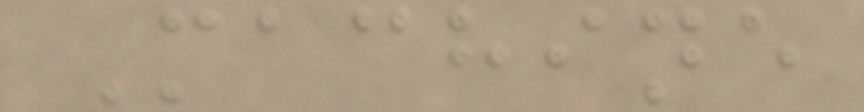Machine
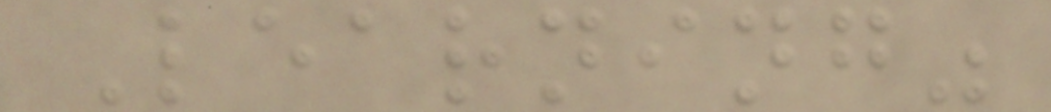Learning"
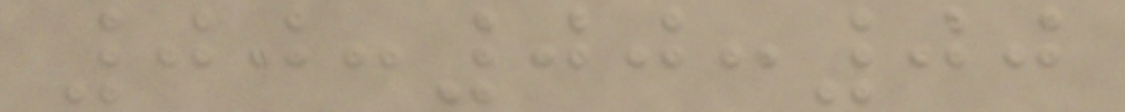00:00:00
